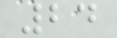24
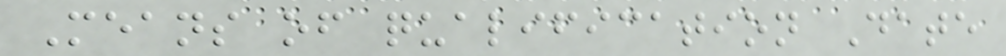Means of qualification Date
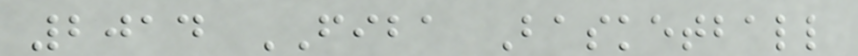2014 FIBA Basketball
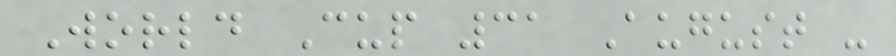World Cup 31 August -
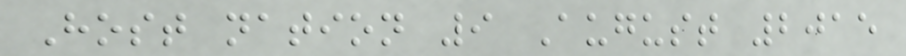Host nation 9 August 2015
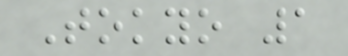Tokyo 1
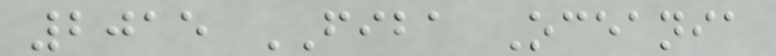2015 FIBA Oceania
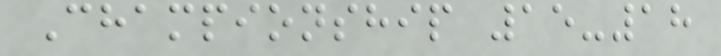Championship 15-18
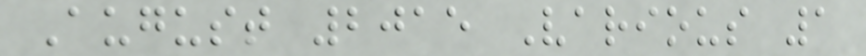August 2015 Various 1
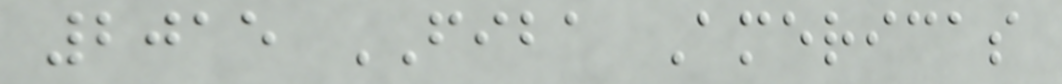2015 FIBA Americas
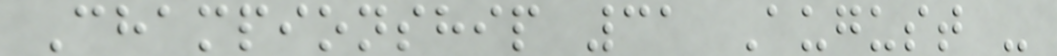Championship 31 August -
